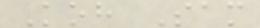Koh Sam
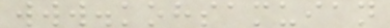www.kohsamuian
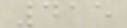415
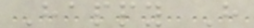Happy H
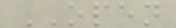OPEN
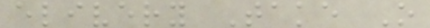elivery Take O
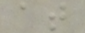at
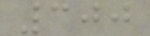300
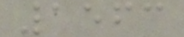1563
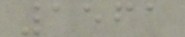1561
